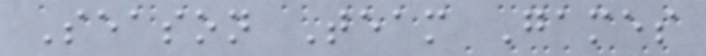Season Team Games
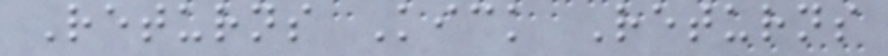Returns Kick Returns
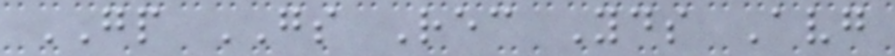GP GS Rec Yds Avg
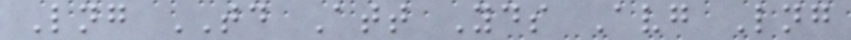Lng TD Att Yds Avg Lng
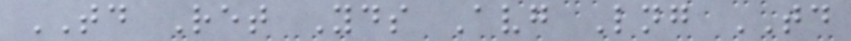TD Ret Yds Avg Lng TD
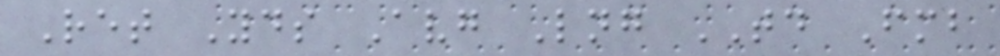Ret Yds Avg Lng TD Fmb
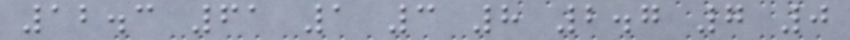12.3 61 1 3 8 2.7 7 0
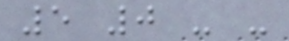5 0 - -
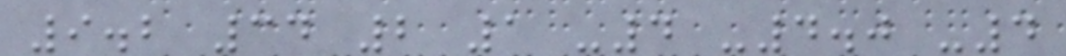9.2 34 2 1 -4 -4.0 -4
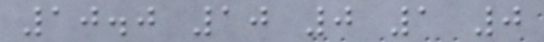10.0 10 0 1 0
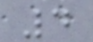4
